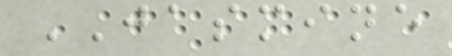JASMINE
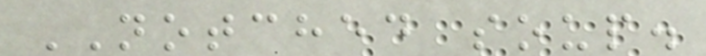NOTCHED soup.
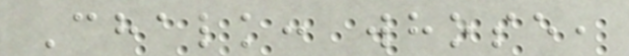Chalk: whose,
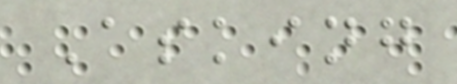Asking
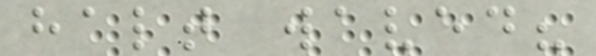halt waved?
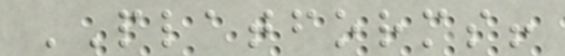PLATFORMS!
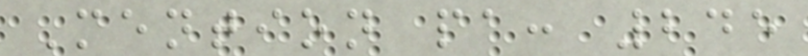Mention pa: 245
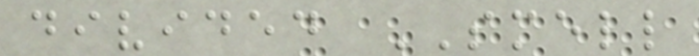divided SMELL
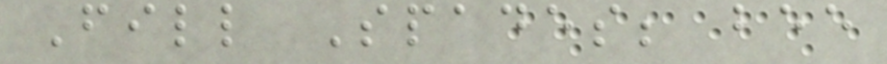Fill Spades; bee
